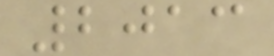2013
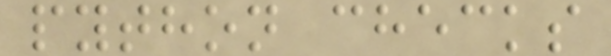python checks
